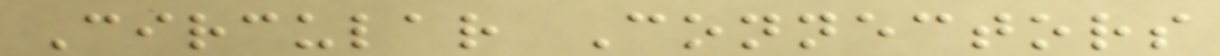Circular Connectors
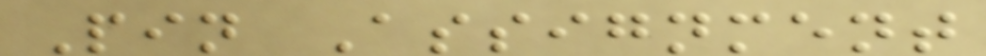Pin Assignment
